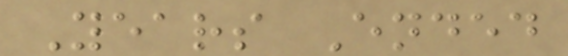Years Ended
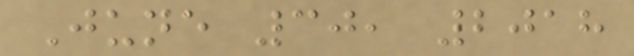June 30, 2018
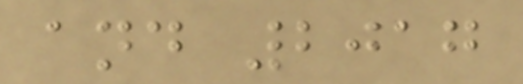and 2017
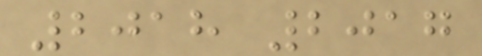2018 2017
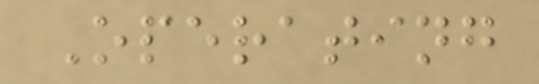Operating
